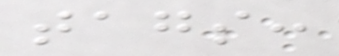tags:
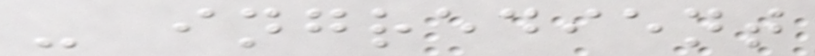- ingredient
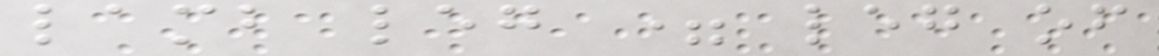lamb leg = leg of
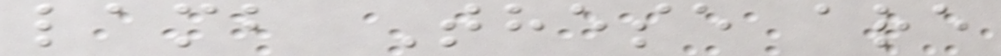lamb These are
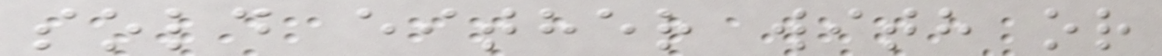sold either with or
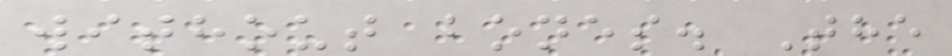without bones. The
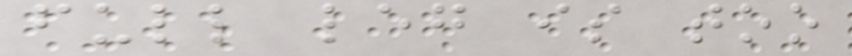full leg is too
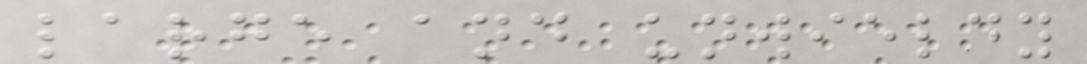large and unwieldy
